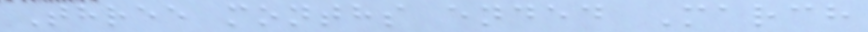Three months ended March
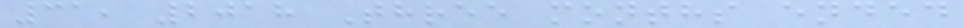31, 2018 Three months ended
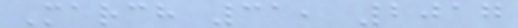March 31, 2017
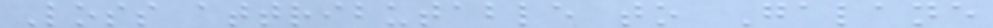Loss attributable to Galane
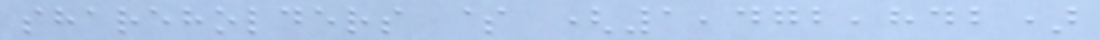shareholders $ (1,472,842)
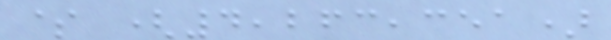$ (4,263,351)
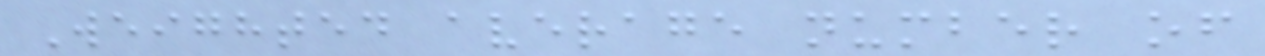Weighted average number of
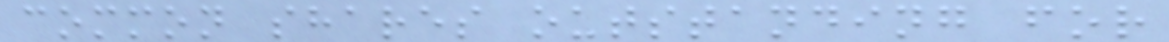common shares outstanding for
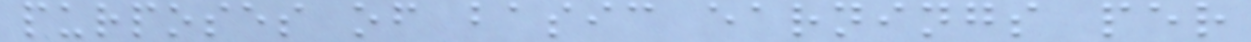purposes of basic earnings per
